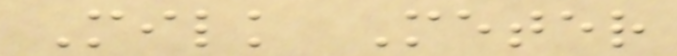Milk Meter
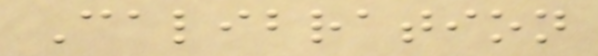Calibration
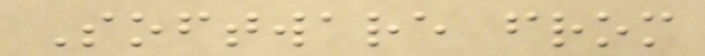Software from
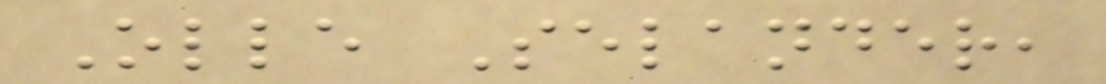Olle Selander,
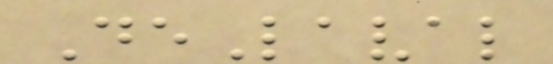DeLaval
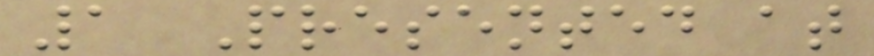1 Presented at
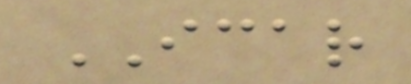ICAR
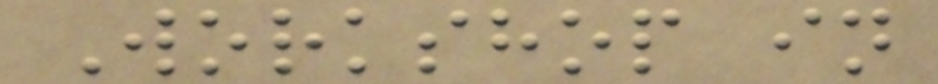Workshop in
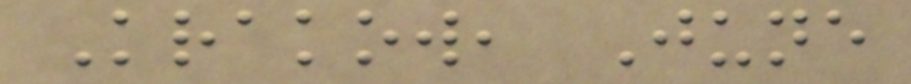Krakow, June
